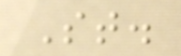St.
